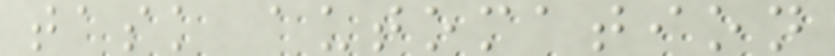task automation
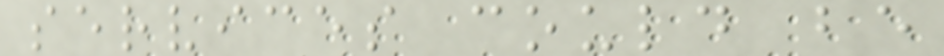services could be
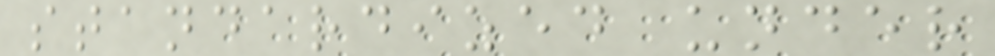standardized under
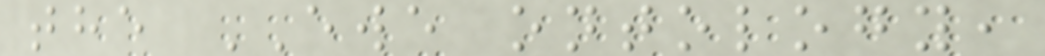the EWE ontology,
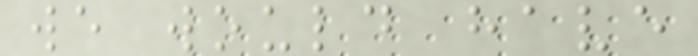we would have
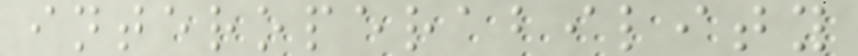interoperability
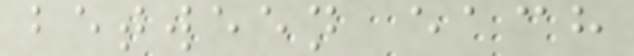between each
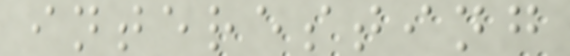interesting
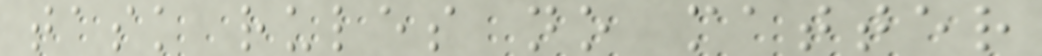task rules no matter
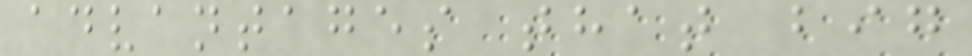advantages that big
